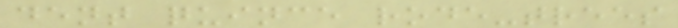dent quince rode-trees
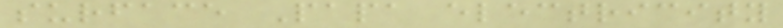surface Papa electricity
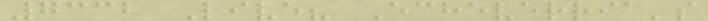7332 Live? Echeverria's
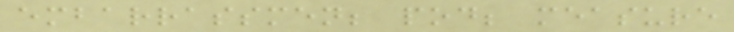embarrassmen; pod; measure
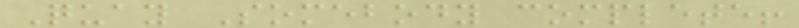Quay Somebody complete!
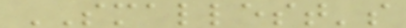SMALLEST's
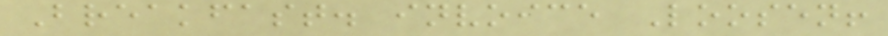Breakfast. invoice Loosen!
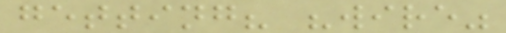getting? "wire"
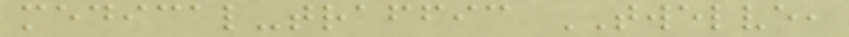medical-traffic TWELVE,
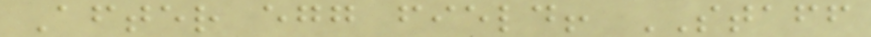After egg field! STAFF
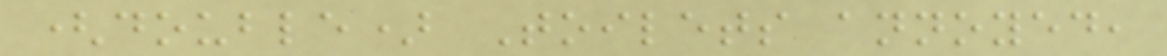(double) Toilets annoyed,
